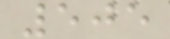505
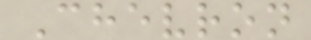Chevron
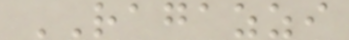RAGAZZI
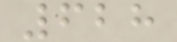628
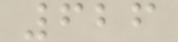626
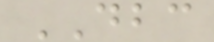DBC
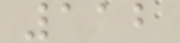112
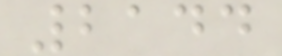2144
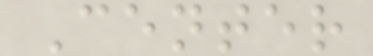Center
